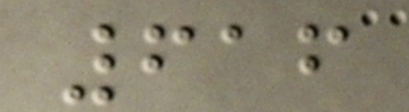616
